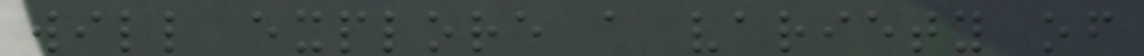will explore a variety of
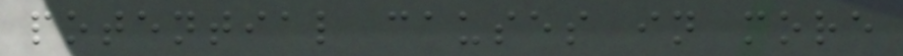potential causes in more
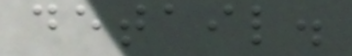detail.
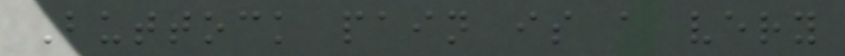Buttock pain is a very
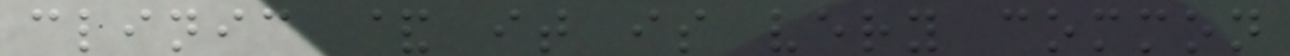clinic & it is very common
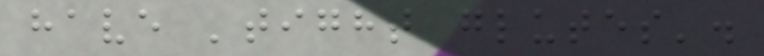have 'tight glutes'.
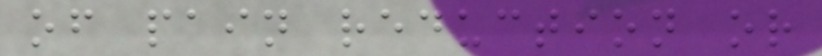of pain reduction or
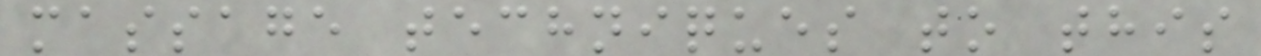massage techniques to this
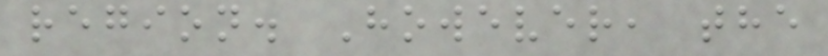region. However, the
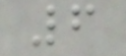6
